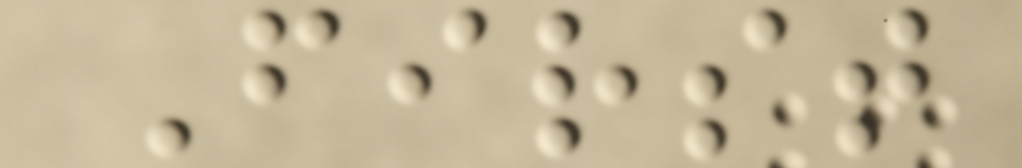First
